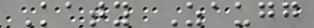Katy Zaugg
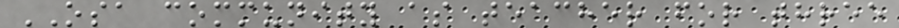OSA community as teacher for three
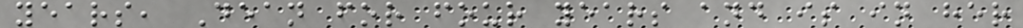years, Dean for four years and is in her
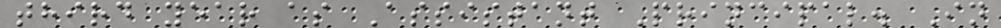third year as Assistant Principal. In
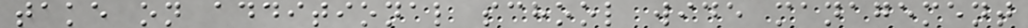take on additional school wide management
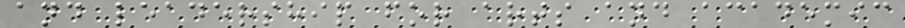and leadership for arts and academic
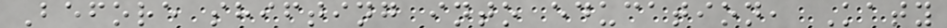Before shifting into education, Katy
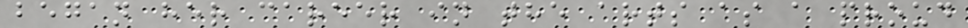began her career in the arts as a proud
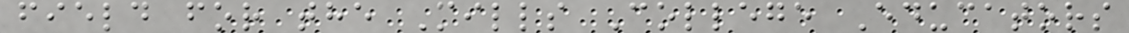field for the Mills College Educators
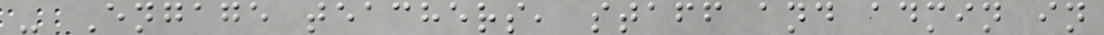- Engage teachers, staff and admin in
